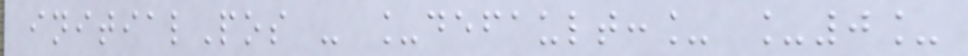initialPos - _default:_ _0_
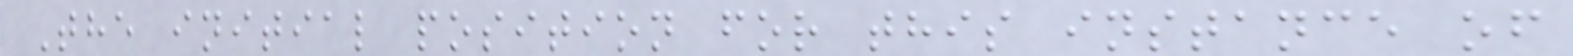The initial position for this instance of
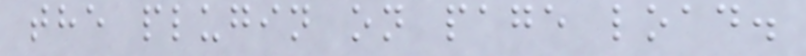the plugin on page load.
